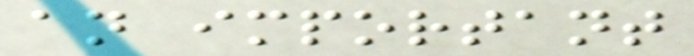an important
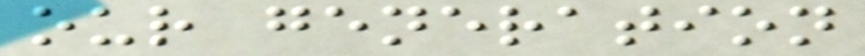our generation
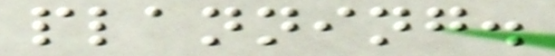planning.
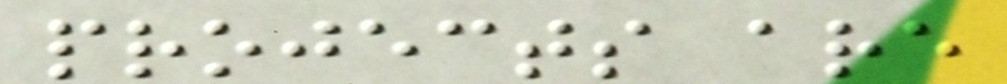projects are
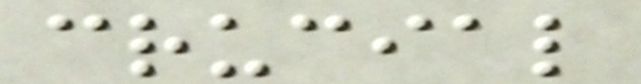crucial
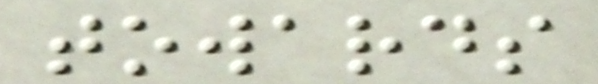towards
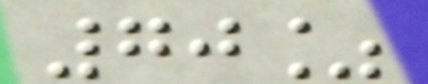70%
